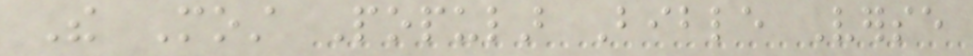The Most Popular Bible Verse
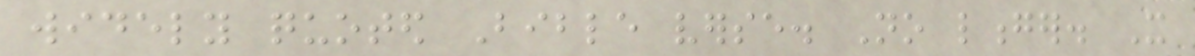widely quoted Bible verse. No longer. It
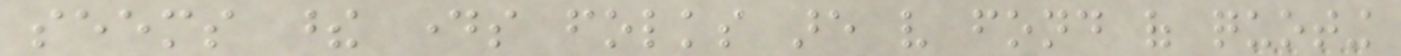seems these days folks are very fond of quoting
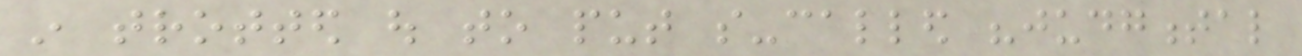in trotted out to put so-called "judgmental
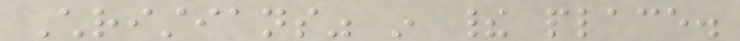Christians" in their place.
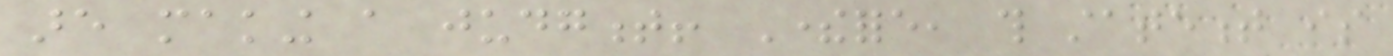are making a judgment! Therefore, this statement is
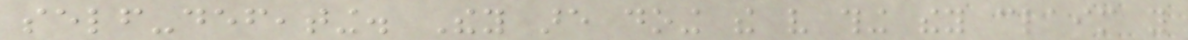self-defeating. They are doing the very thing they claim you
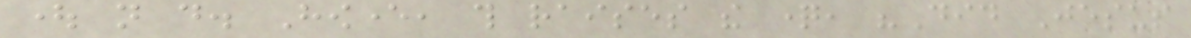ought not do. However, this raises the question, "Did Jesus
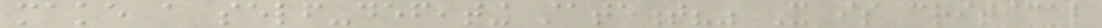make a self-defeating statement?" It is critical
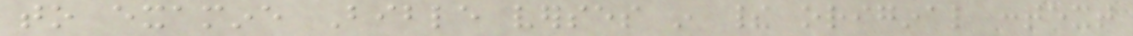to examine Bible verses in their original context
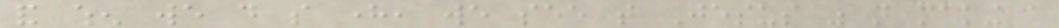and when we do so here, we see that Jesus was not making a
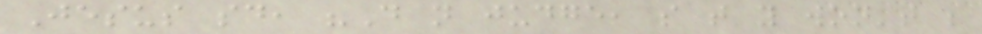Jesus said, "Do not judge, so that you won't be
